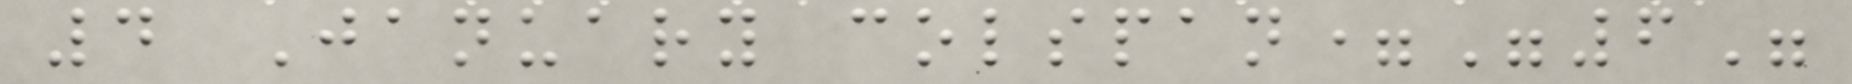4 January colspan="6"
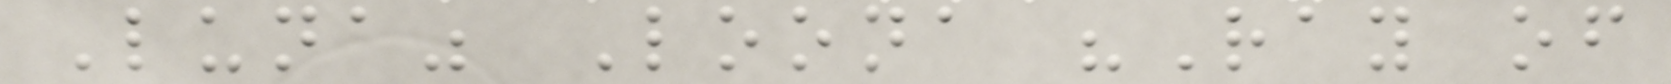Luna" Loona "Ray of
